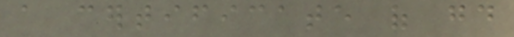a certificate of good
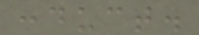conduct.
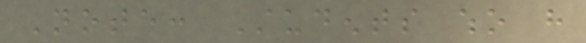Note: Students who have
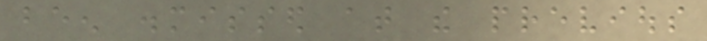been dismissed at the previous
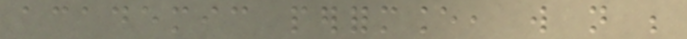academic performance, will not be
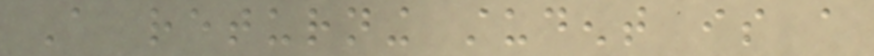A returning student is a
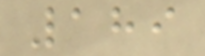189
